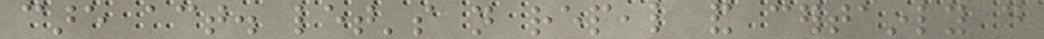care act. let's not repeal and certainly do
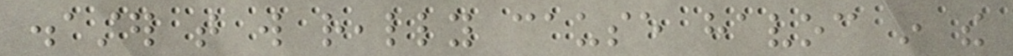disaster that will really cause havoc in the
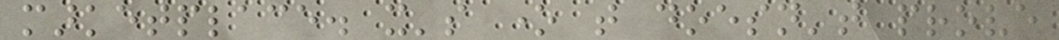marketplace. it's one that doesn't prove
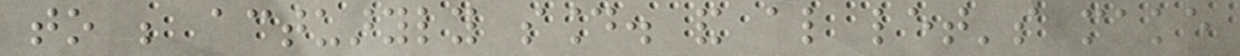to be actuaryly sound. and also let's make
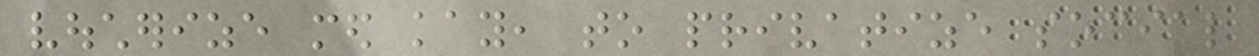voucherize med kay, to privatize social
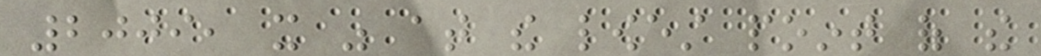2009, it was at the lowest point of the
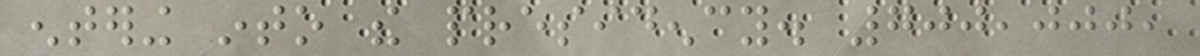entering into the presidency. 700,000,
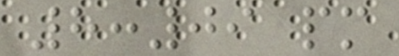8:09 pm
